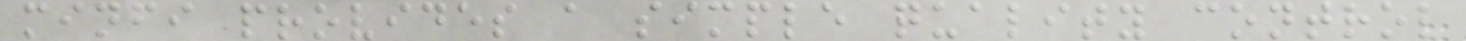minfi provides a simple quality control
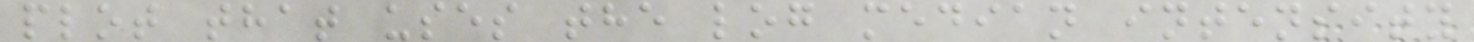plot that uses the log median intensity
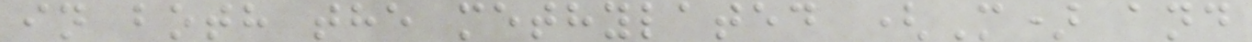in both the methylated (M) and
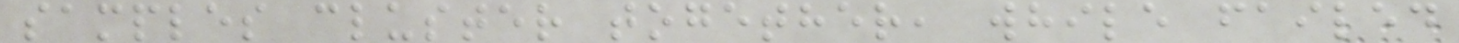samples cluster together, while failed
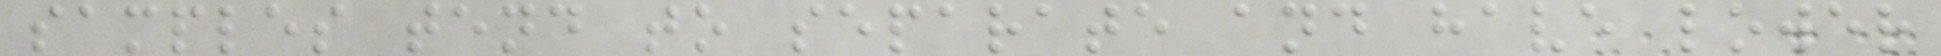samples tend to separate and have lower
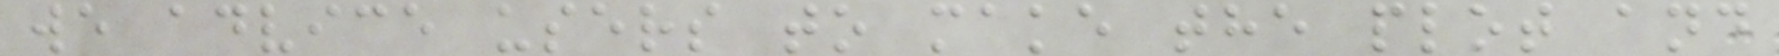we advice users to make the plot and
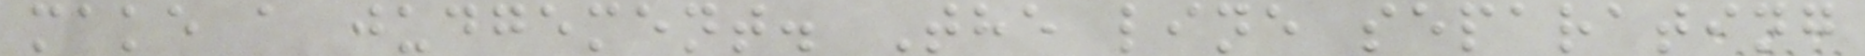make a judgement. The line separating
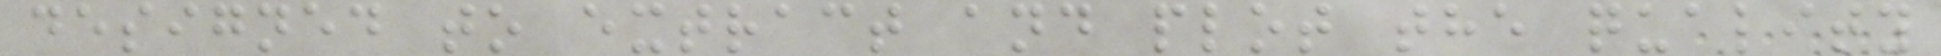designed to extract and plot the quality
